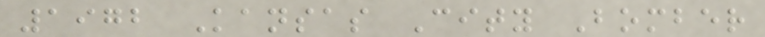1972 Kansas City Bomber
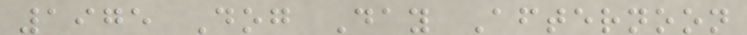1975 Dog Day Afternoon
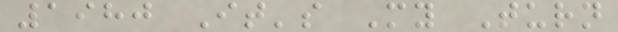1980 It's My Turn
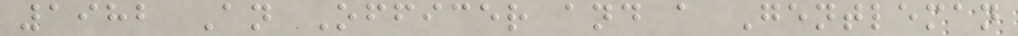1982 An Officer and a Gentleman
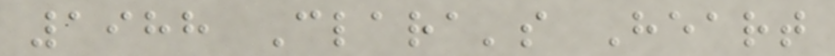1988 Clara's Heart
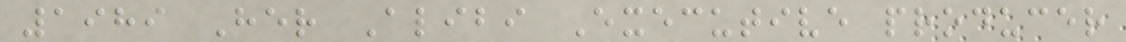1989 Her Alibi Executive producer
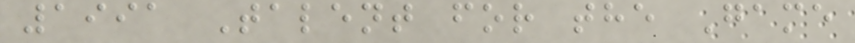1991 Talent for the Game
